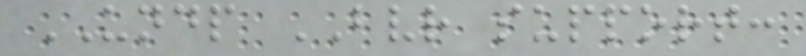UNDP BVR support:
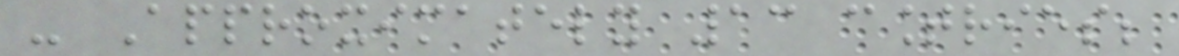- Approximately 13 countries;
